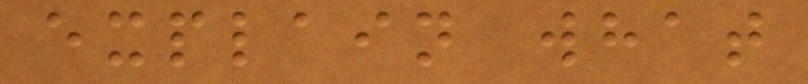explain what
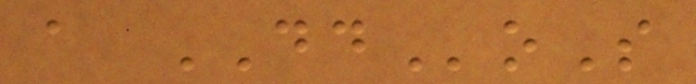a DDoS
